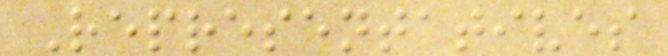Representatives
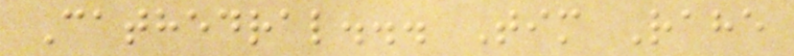Cathedral... Tim Rahe
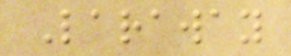Laraway
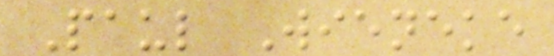Paul Wieneke
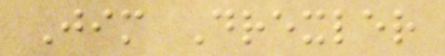Jim Drexler
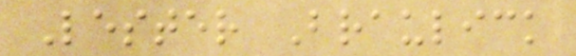Lester Braulick
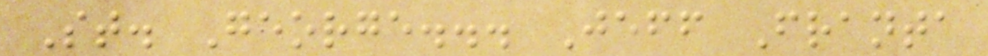St. George... Jeff Franta
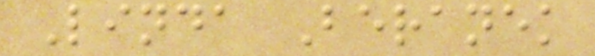Linda Beranek
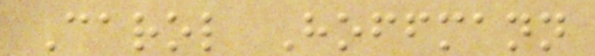Carol Hoffmann
